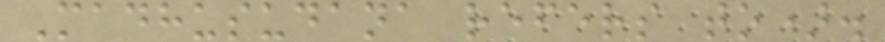Madhusudana refers to).
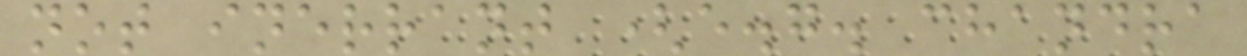not inerrant (e.g. chandra
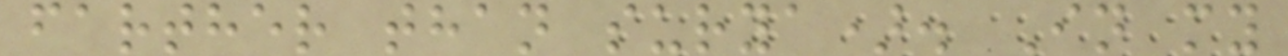farther than surya). In my
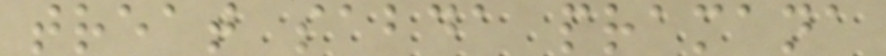treat sabda pramana
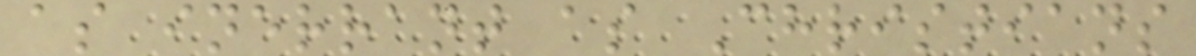as inerrant as Christians
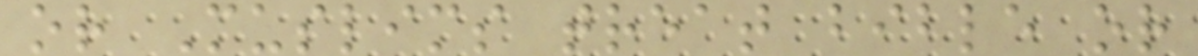or Muslims treat bible or
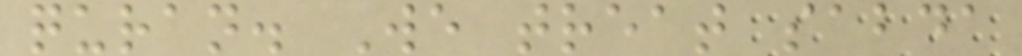quran. We treat sabda
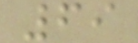69
